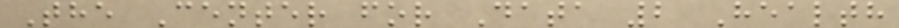The Center for Data 2 Health
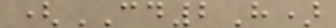(CD2H)
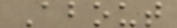About
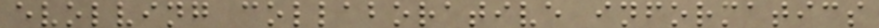evolving collaborative informatics
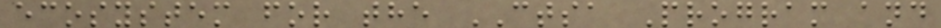ecosystem for the CTSA Program and
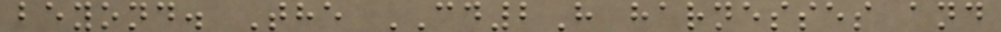beyond. The CD2H harnesses and
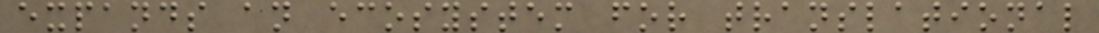expands an ecosystem for translational
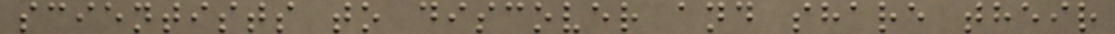scientists to discover and share their
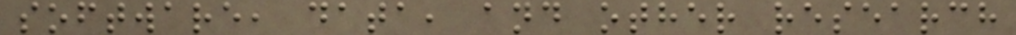software, data, and other research
